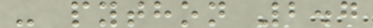- python 2.7
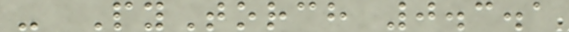- PyTorch 0.3.1
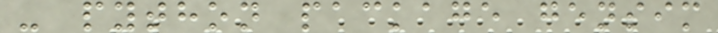- python package gensim
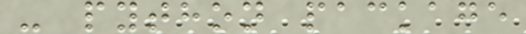- python package
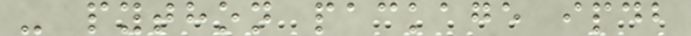- python package ipdb
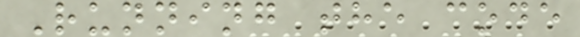Running the code
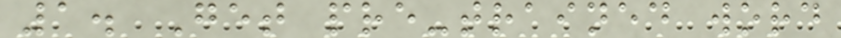1. Get pre-trained word
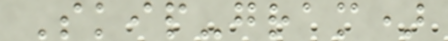Skip-gram)
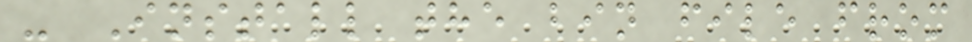- Install the bin file from
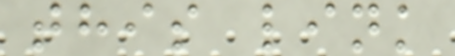this link
